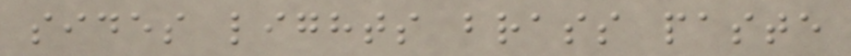sides lights brass paste
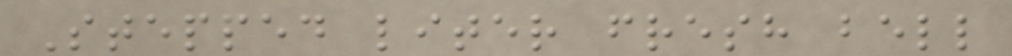Stepped liter fresh bell
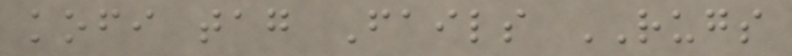kofi tag Fails RUGS
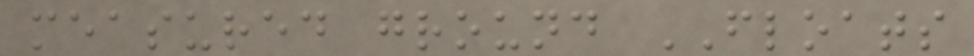measured ground FLOATS
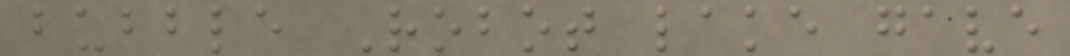bubble Robot lake gave
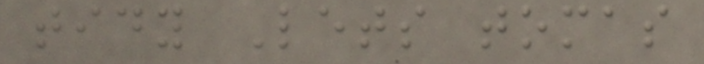tidy Lets tomas
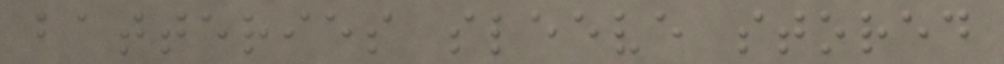batteries sleeve stored
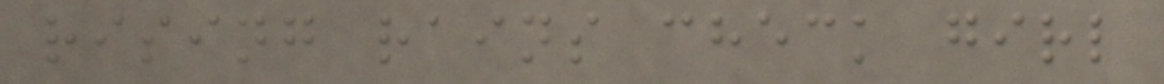rising rains check girl
